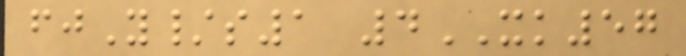fjY/s1 4XK57
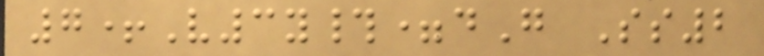7+V3y#=dG Ss2
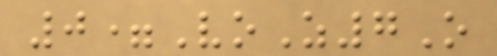0=VoZ7O
